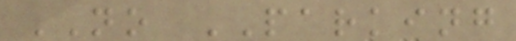NO PARKING
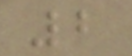2
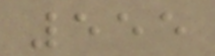555
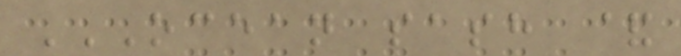OCEAN SASH &
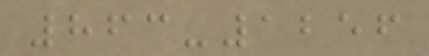863-1256
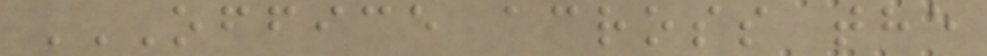OFFICE ACROSS THE
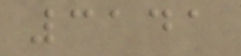3141
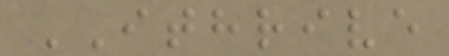ITHRIVE
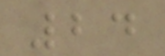24
